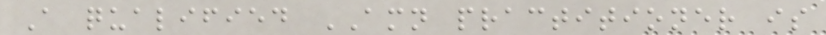A qualified AMN practitioner is
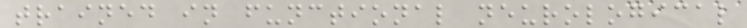trained in functional neurological
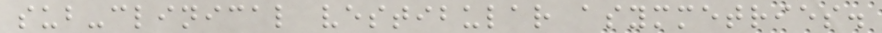sub-clinical vestibular asymmetries.
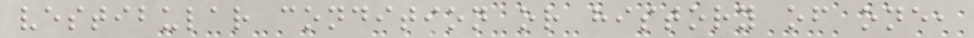vestibular condition or history of one,
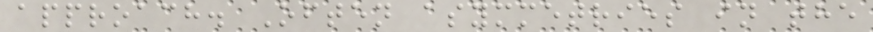approach. Often asymmetries in the
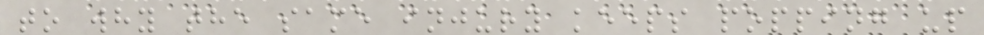to why the same injury keeps popping up
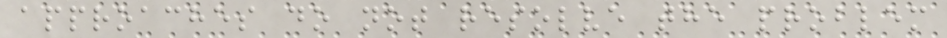approaches do not resolve the problem
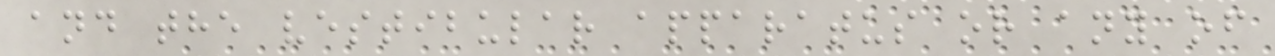and the vestibular apparatus or any of
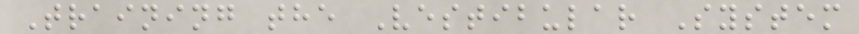Training the Vestibular System
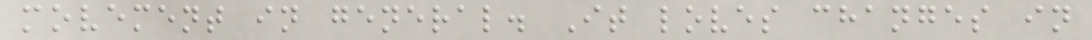movement in general. It loves changes in
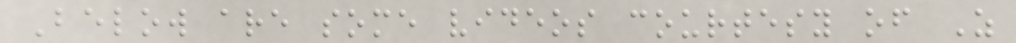Below are some videos courtesy of Z
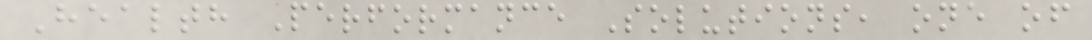Health Performance Solutions, one of
